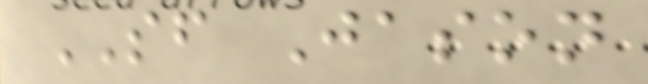SF Jason
